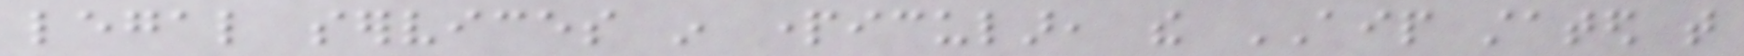legal services in particular, the AIP stated that
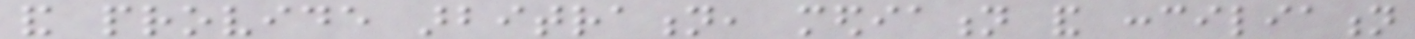and provide arbitration, mediation and conciliation
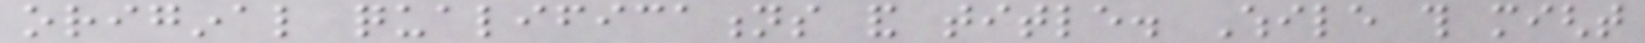original qualifications and title. While this might
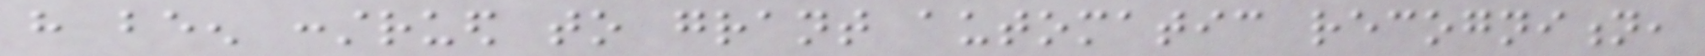have been construed to grant automatic recognition,
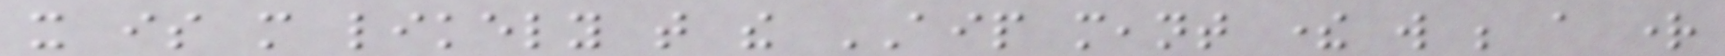it is more likely that the AIP meant there will be a right
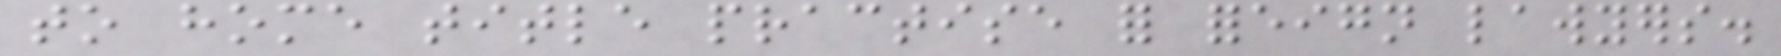to home title practise for foreign lawyers.
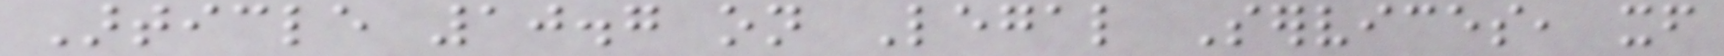Article 10.7 on Legal Services, itself
